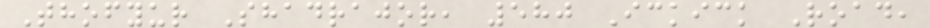Thofyur Shadrajor, 580 Ickick Road,
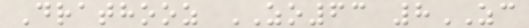Drathooz ZO63 8ZC
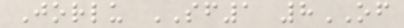Jorlu SF1 8OF
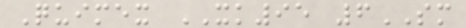Quimex XK95 6SM
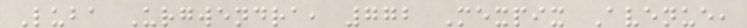Luba Urgwendra, 772 Mexpix Avenue,
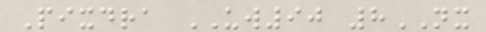Pixdra UW90 8NX
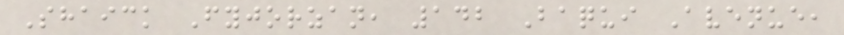Shaick Fyjorzan, 142 Baqui Avenue,
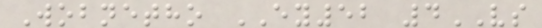Wobnetho EY52 4VS
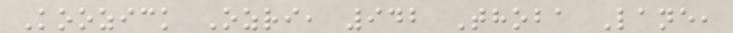Koozick Ozri, 942 Thoba Lane,
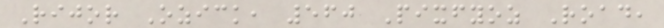Rijor Ozick, 560 Pixfyoz Road,
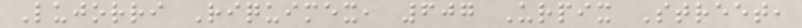Lujorri Riquimex, 607 Urpix Street,
